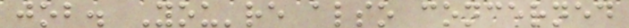job. You're also concerned
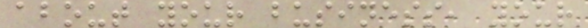about your business, your
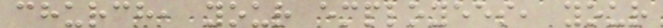church, your employees, your
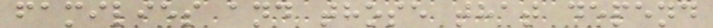families and those that depend
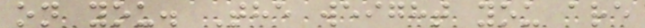on you. The weight you are
